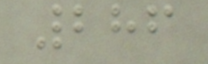286
